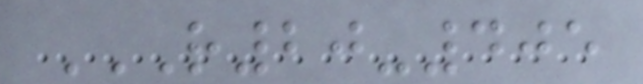R20-405
